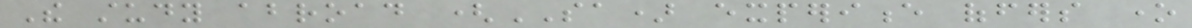The study abroad (SA) experience offers one
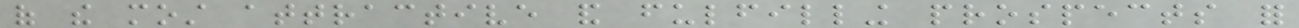of the most attractive and fulfilling prospects for
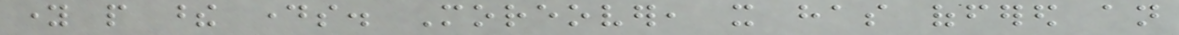young people these days. Moreover, it has offered an
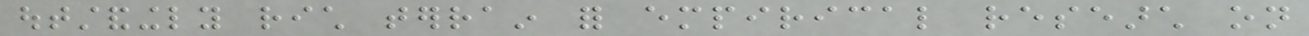outstandingly rich terrain for empirical research on
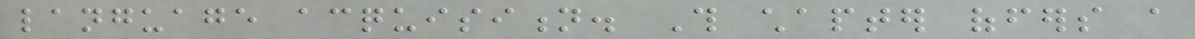language acquisition. This chapter offers a
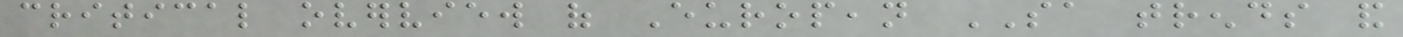critical overview of European SA trends and
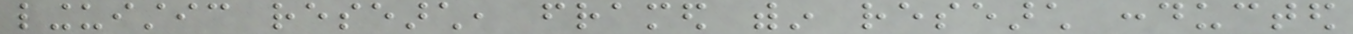linguistic research, framed within research conducted
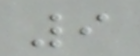9
